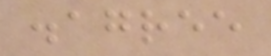disagree
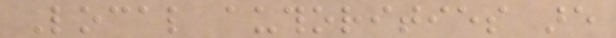Local authorities are
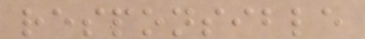responsible
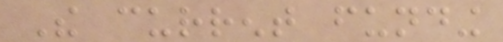The current funding
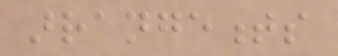arrangements
